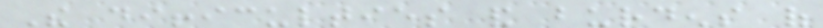The difficulties and burdens of
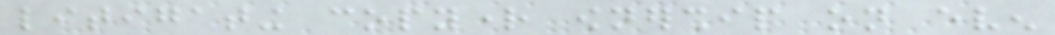litigating copyright ownership on even
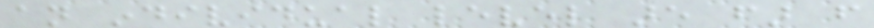an individual level are far from
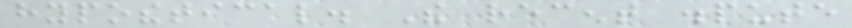hypothetical. The recent dispute
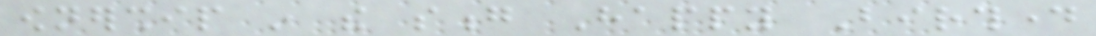ownership in the song Happy Birthday
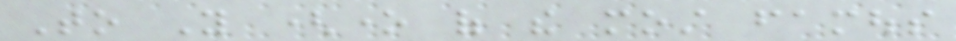To You (one of the most famous
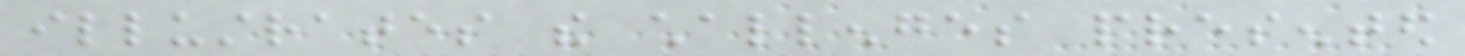illustrates the challenges presented
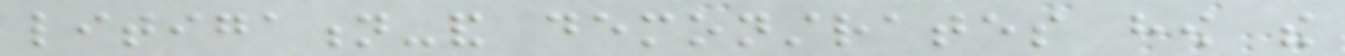litigation-and demonstrates how the
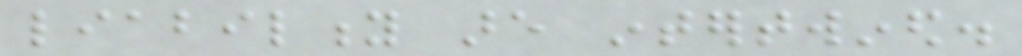liability are intertwined.
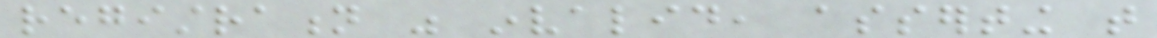registration was invalid, asserting that
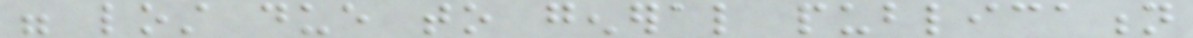were lost due to general publication
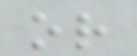or
